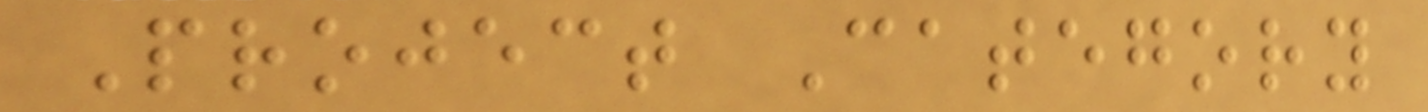Project Category
